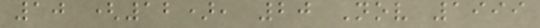10 (12), 20 Nov 1999
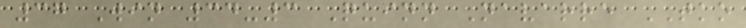37 Win 34-3 Quinn Navarre TKO
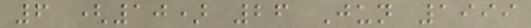6 (10) 26 Jun 1999
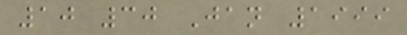10 30 Jan 1999
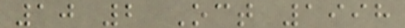10 2 Oct 1998
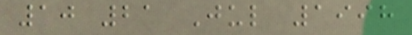10 21 Jul 1998
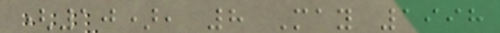(10), 8 May 1998
